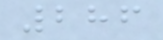286
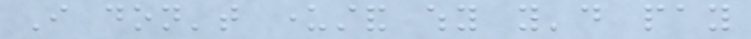I don't understand why you'd pay
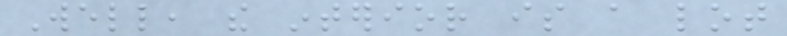Well, the interior is a lot
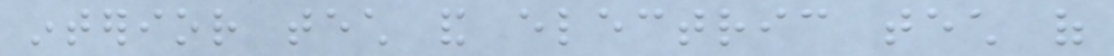interior tech and electric tech of
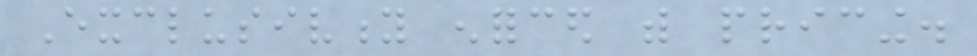Exclusivity enforced with pricing.
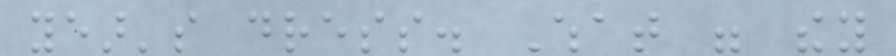year's dress. What were they
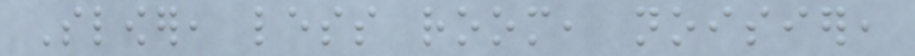Slower, less room, noisier,
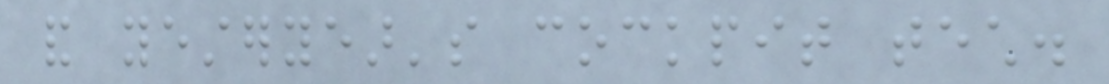and yesteryear's cockpit tech.
